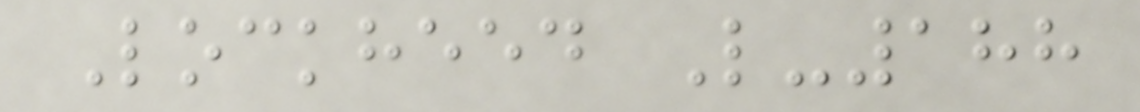Lockheed L-188
